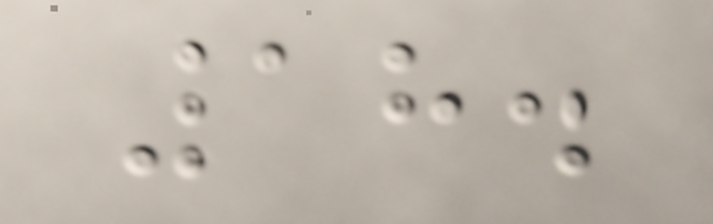18.
